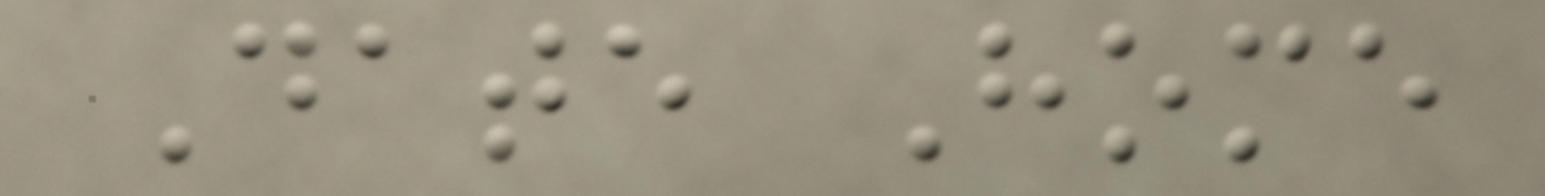Date Home
